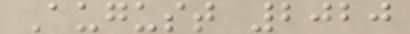August 2020
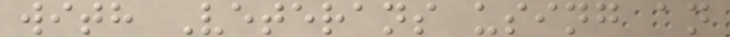with Veterans using an
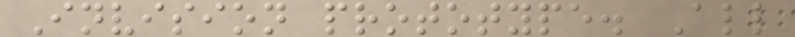Invision prototype. All
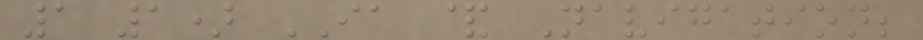1 1) IA & Navigation;
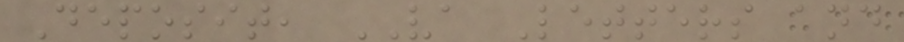Deposit, VA Letters and
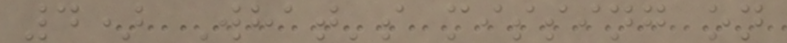4) What's missing on
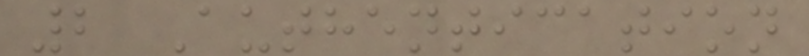2 Authentication
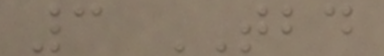3 TBD
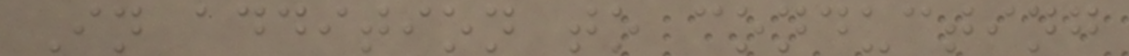In addition to conducting
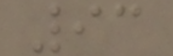93
